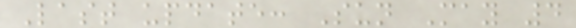Last update: Sun May 4
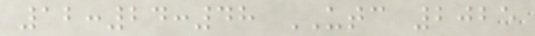12:24:48 UTC 2025
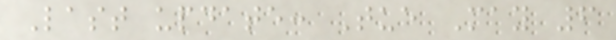Last update: Tue May 6
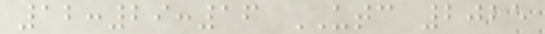12:29:16 UTC 2025
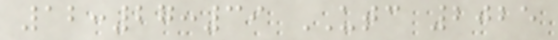12:27:39 UTC 2025
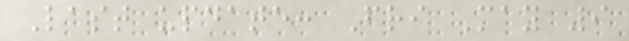Last update: Fri May 9
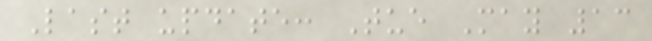Last update: Tue May 13
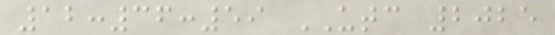12:36:59 UTC 2025
